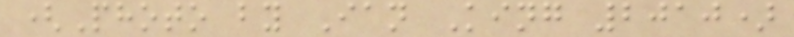(Photo by Ian King 2010)
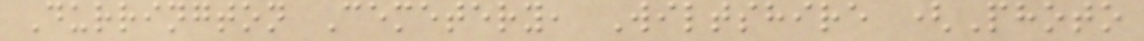Durrington Cemetery, Wiltshire (Photo
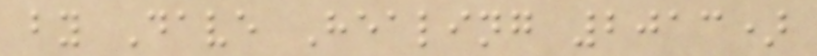by Dave Healing 2013)
